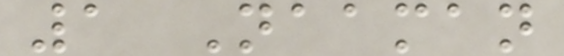1 Naaman
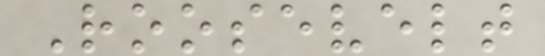Roosevelt
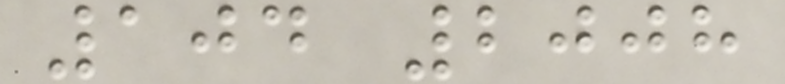104 2008
